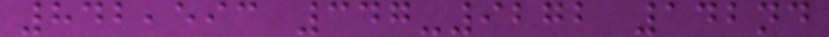842,593 347-9272 142nd
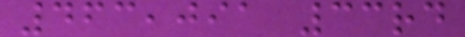463,091 33rd
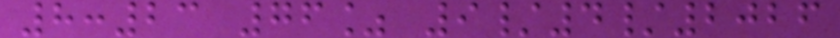8:23 76% 9/4/2026
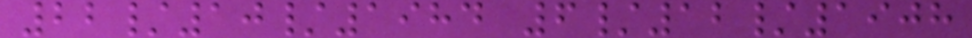22/10/1984 6/12/1908
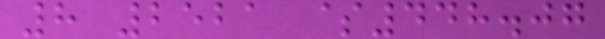8 2521 $448.07
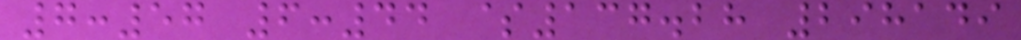7:57 6:44 $137.28 298149
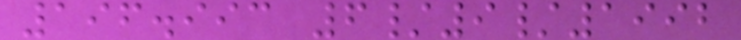196.993 6/9/1992
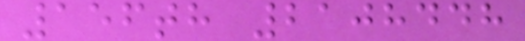156th 2108448
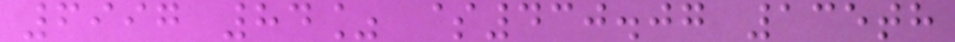6997 84% $430.07 135th
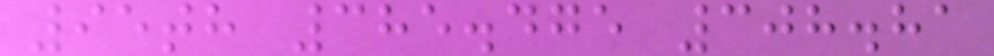95th 385.475 308.81
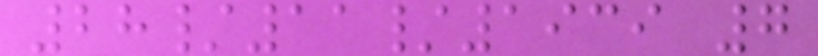28/11/1939 7
